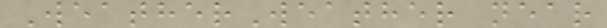WeatherWeather near
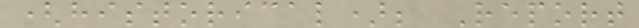(historical); Report
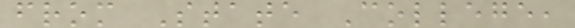from State College,
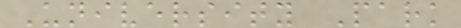University Park
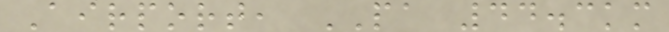Airport, PA 44.3km
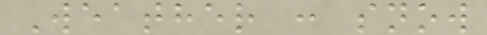Weather : snow
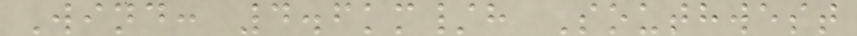Wind: 4.6km/h Southwest
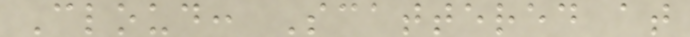Cloud: Scattered at
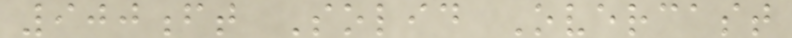900ft Solid Overcast
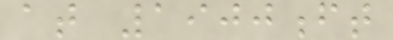at 1900ft
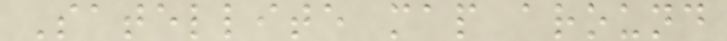Satellite map around
